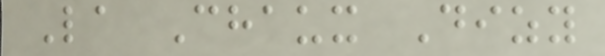La Chaux Dizy
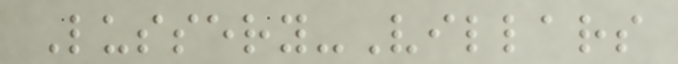Lussery-Villars
